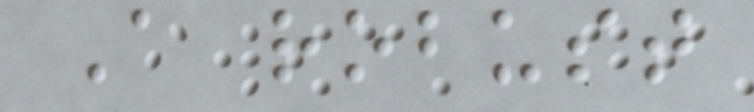A robust
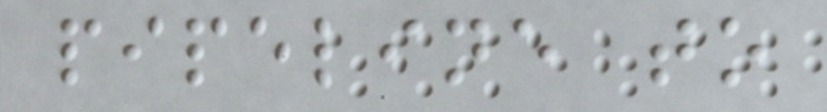pipeline to
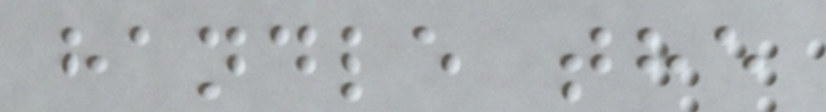handle the
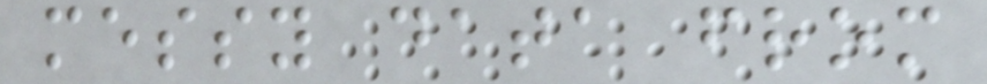messy data from
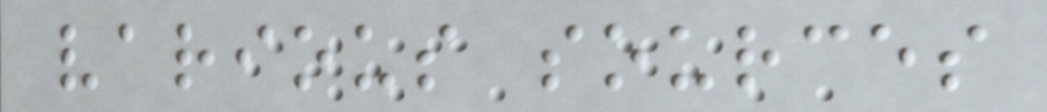various sources
